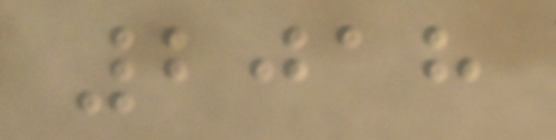2018
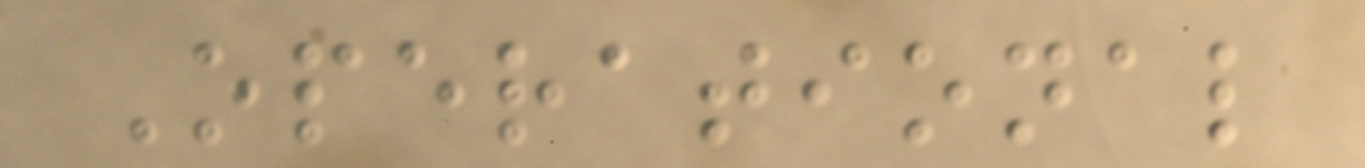Operational
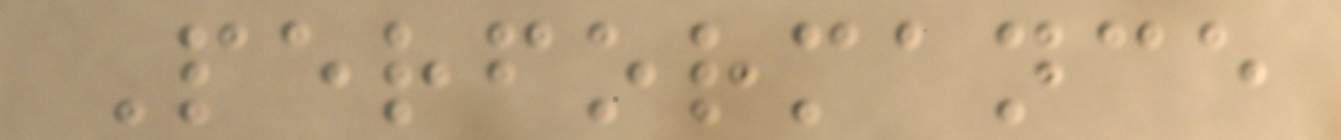Performance
